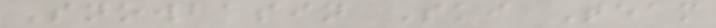Snowbasin Ski Team
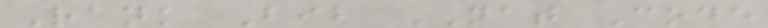Rank Bib NAT Code
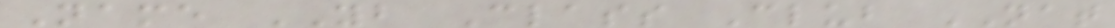Name YB Class Club NAT
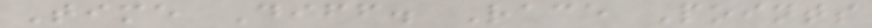Time Diff. Race Points
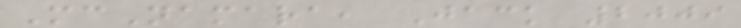McNamara, Jack 2009
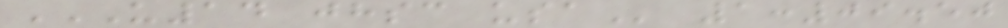U14 JHSC USA 1:09.50
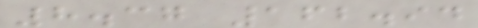8.37 162.94
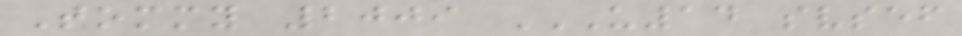Tommy 2009 U14 SVSEF
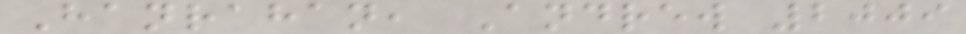Hanrahan, Andrew 2009
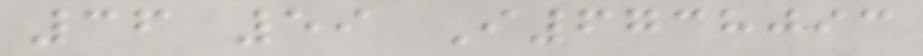36 59 I6738093
